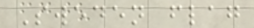Sweden flag
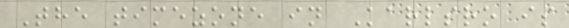The timezone in Karlsro is
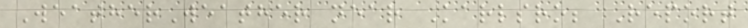WeatherWeather near Karlsro; Report
